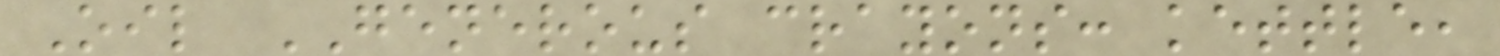Oil GENEROUS crayons: kettle,
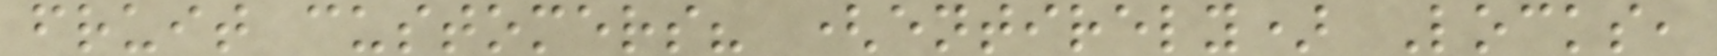fruit customers? (entirely) Locks,
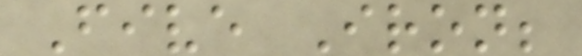Five Iron;
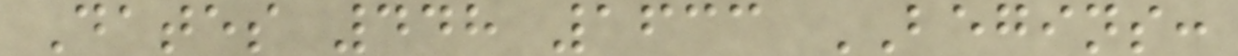Dates 448 1633 BEGINS:
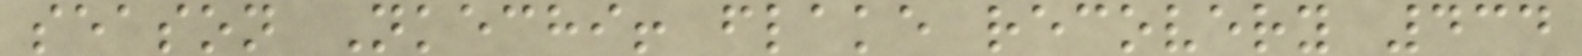season Nkechi! flake recovery 434
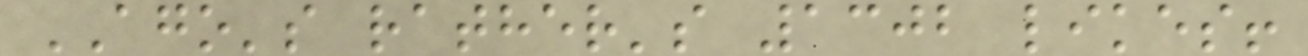AGO's rather's 1302 likes!
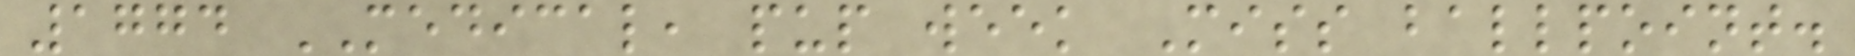1774 MEDICAL, pup week Miss ballpoint.
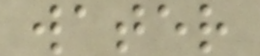water
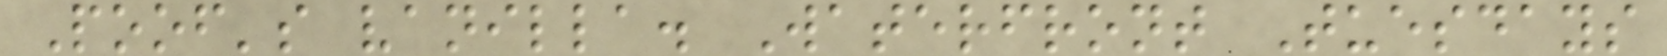Poof's vanilla. Waterfront Tuesdays
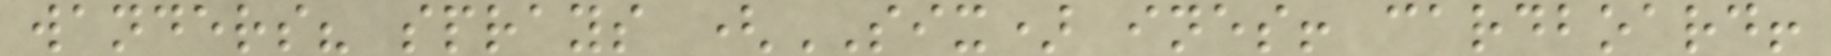wanders? sprays (SIX) ines! cardboard!
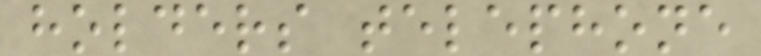holders telephone
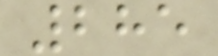285
